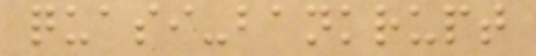quasi-bankrupt
